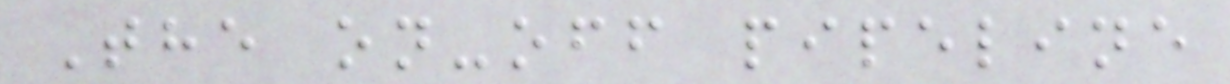The on-off pipeline
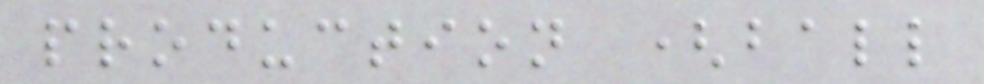production (ball
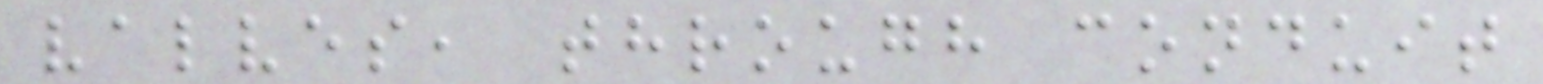valves, through conduit
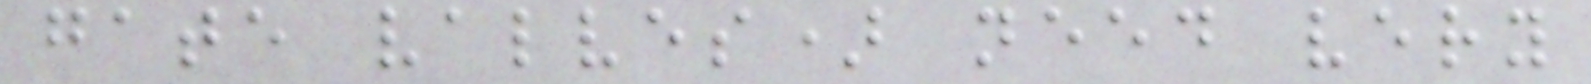gate valves) need very
